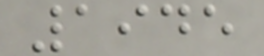1945
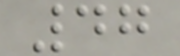47
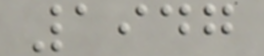1947
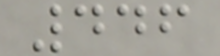446
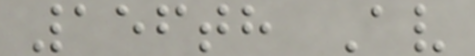156th Av
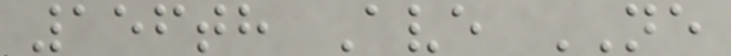156th Ave NE
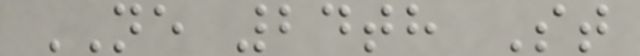NE 24th St
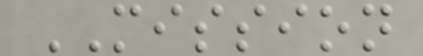MISSION
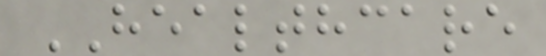HEALTHCARE
